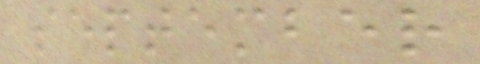september
